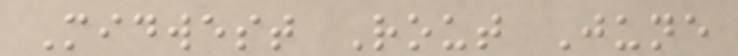Midwest Rout June
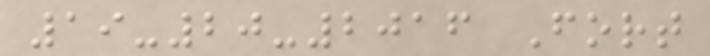19-20-2016 Fort
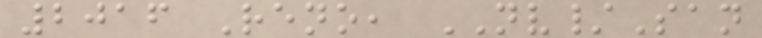2016 Reno, NV/San
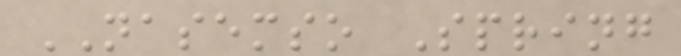NASEMSO Spring
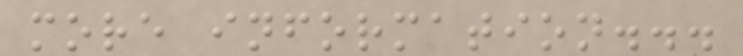more information...
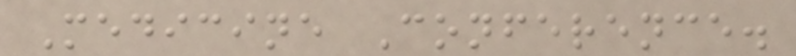Medicine Conference.
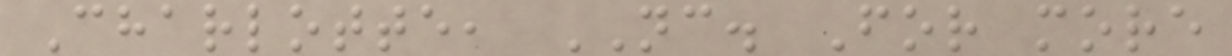Charlotte, NC. For more
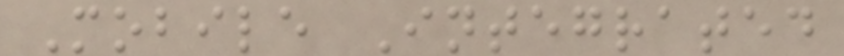Mobile Integrated
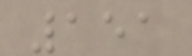151
